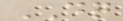DQ
